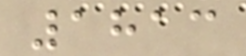1813
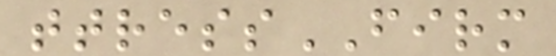ttressFIRM
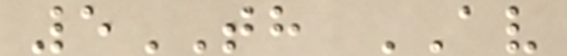5TH AV
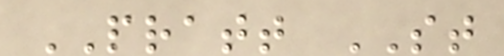PRATT ST
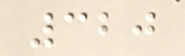320
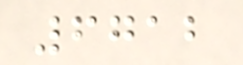6712
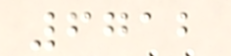6712
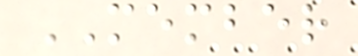MEMBER
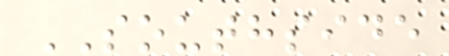SOUTHSIDE
